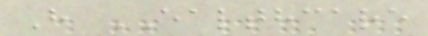H EALTHCARE
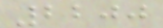2200
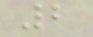2
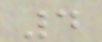4
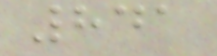841
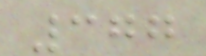377
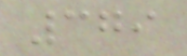379
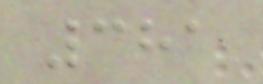381
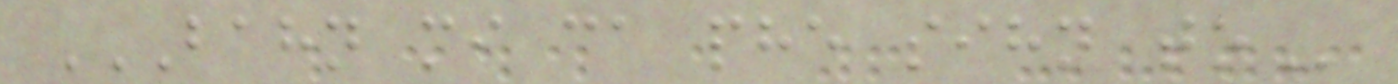BAHN MI CA PHE SIHN TO
